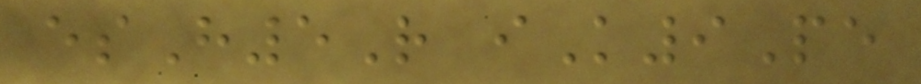esH5R iK9Pe
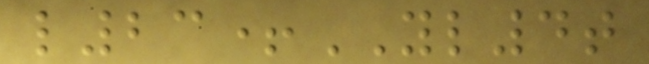l23+YL4t
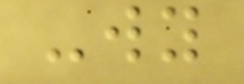-wy
